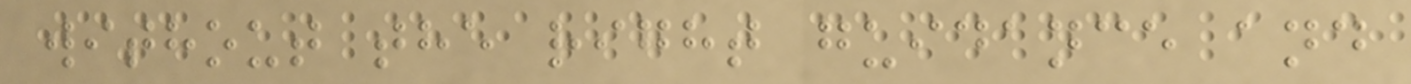without the right guidance and
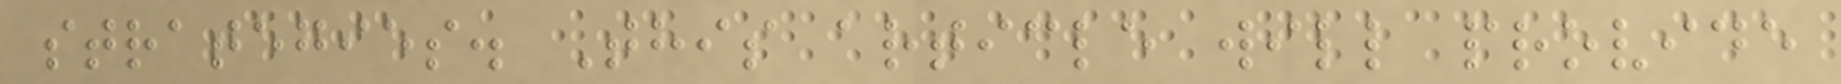strategies. This article will provide
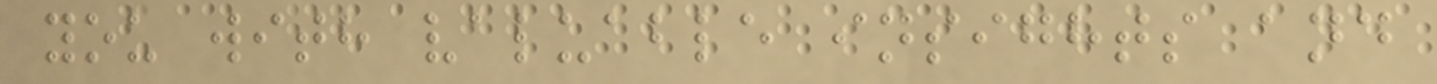you with valuable insights and
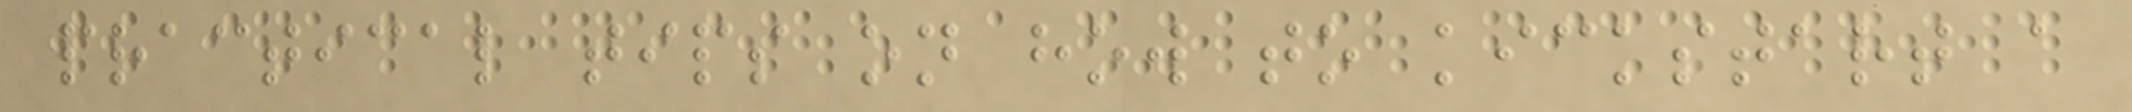practical tips on how to kickstart a
